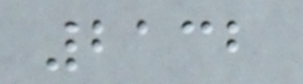2132
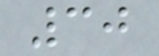30
